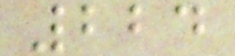224
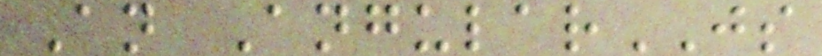An AngularJS
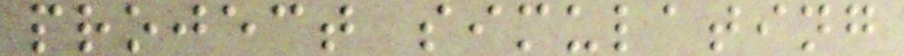project simulating
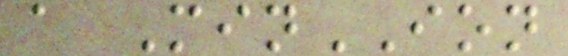a MinION
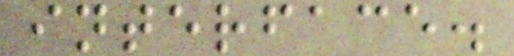interface.
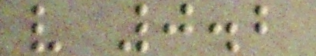v 0.2
